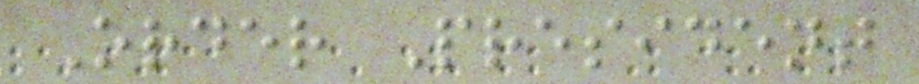Order President
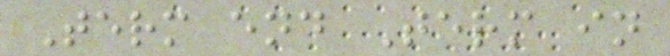Term end Term in
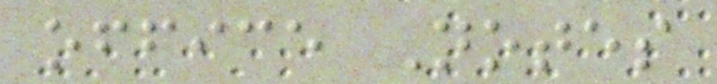office Notes
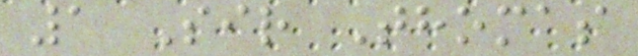1 Sir Thomas
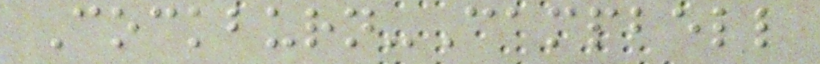Cockburn-Campbell
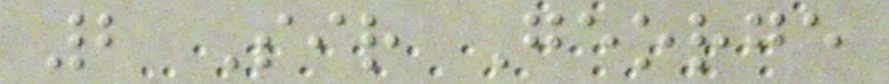2 Sir George
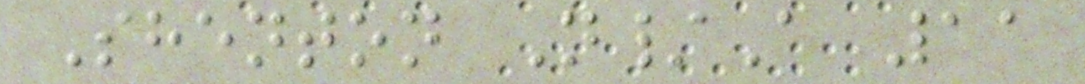Shenton N/A 11
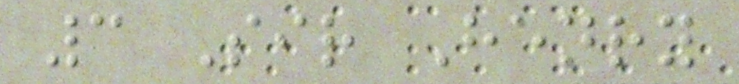3 Sir Henry
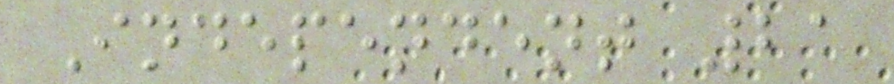Independent 21
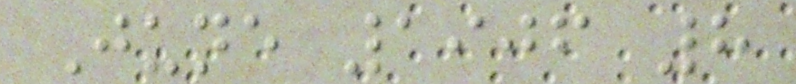June 1906 8
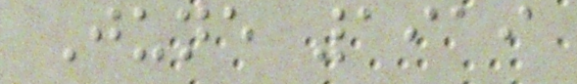June 1919
